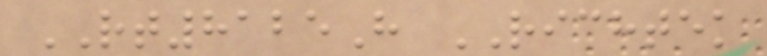RT8125H RICHTEK
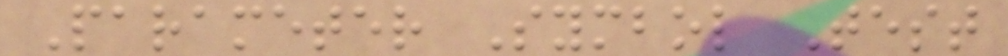Parameter Symbol Test
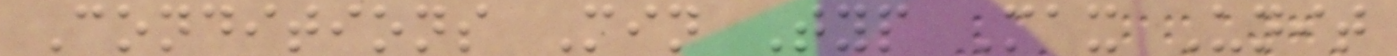Conditions Min Typ Max Unit
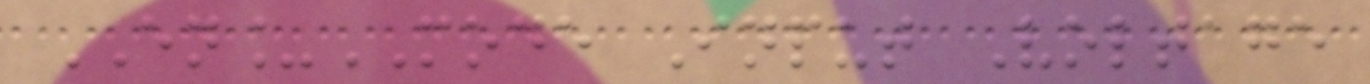EN_MODE Input Voltage
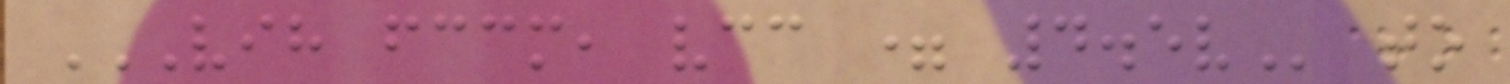VIH FCCM, VCC = 4.5V to
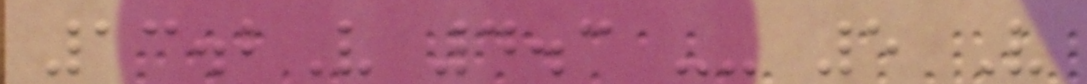13.2V 4.3 -- 5 V
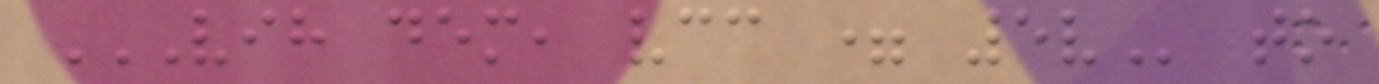VIH DEM, VCC = 5V to
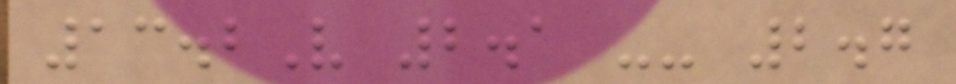13.2V 2.1 -- 2.7
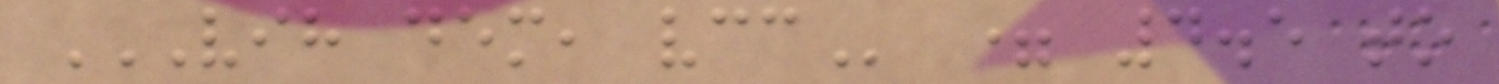VIH DEM, VCC = 4.5 to
